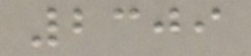2309
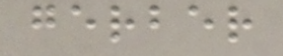gerber
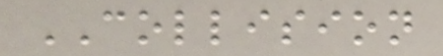COLLISION
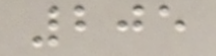205
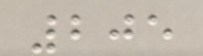205
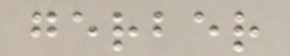gerber
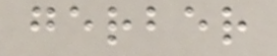gerber
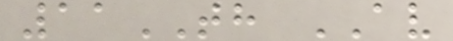11TH AV
